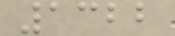1322
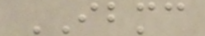IBMC
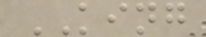KING
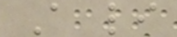A li
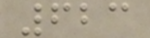623
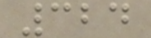324
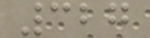327
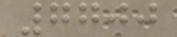7700
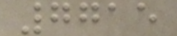7715
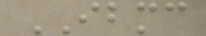IBMC
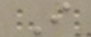I
